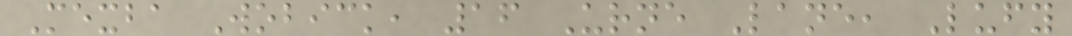Mexba Wobick, 16 Urne Lane, Lufy
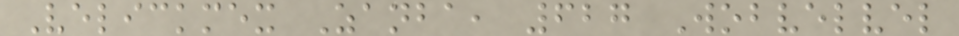Velickmex Zanba, 627 Wobvelvel
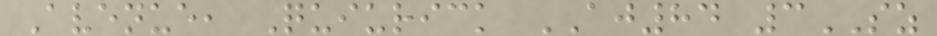Avenue, Quiurick AJ84 3SZ
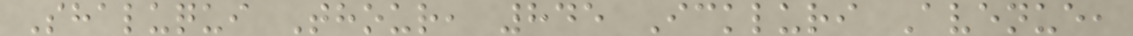Shaluqui Thour, 845 Ickluri Avenue,
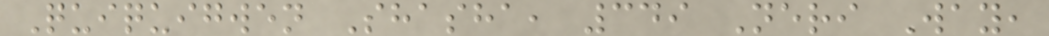Quiquigwen Shasha, 349 Neri Way,
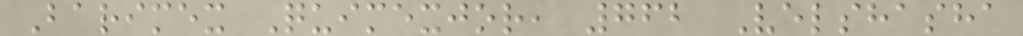Barimex Quimexjor, 762 Velshasha
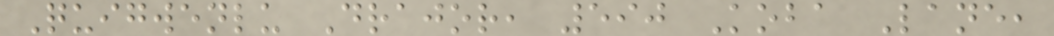Quigwenlu Drajor, 590 Koba Lane,
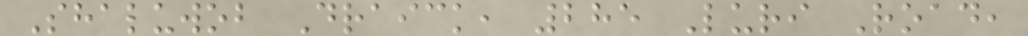Shaluwob Draick, 285 Luri Road,
